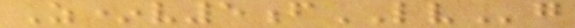Z*v5fLVg
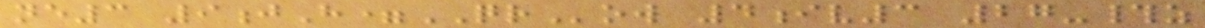ne3 9jH=QRow 4iv3 27-#z
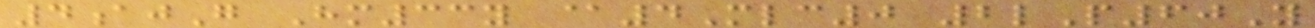4ajG Hm33y @4Mlc0 2lP60Y
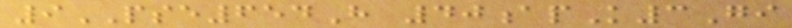9PSE654H 40apK3Gi
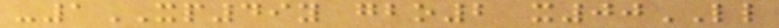-1XP49y gbo2 x00LL
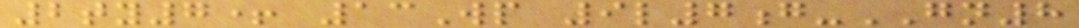2ty7+ 13Wp 9l7g-GN8
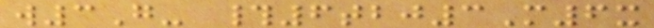w3G- #6tbj3M6x
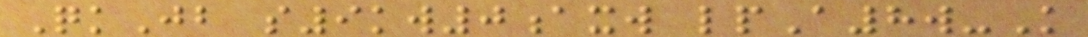QkJb s9kw0axw lpA8w-K
